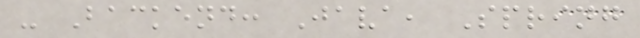- Backend: Java, Spring
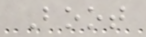Boot
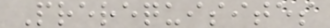Prerequisites
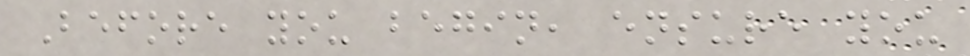Before you begin, ensure you
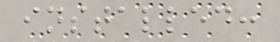installed:
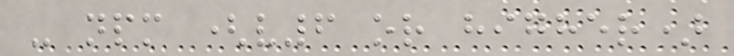- npm (v6 or higher)
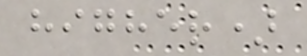higher)
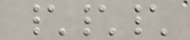\\\
